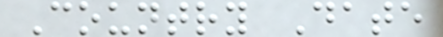Country Date
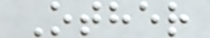Other
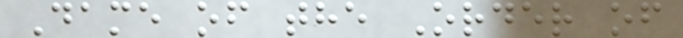Dame of the Order of
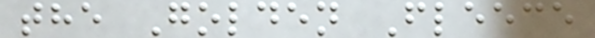the Golden Fleece
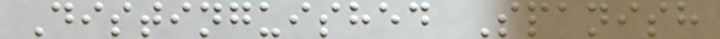Distinguished Spanish
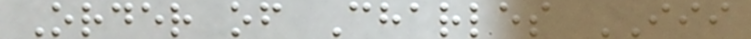Order of Charles III
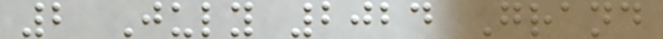2 July 2024 Grand
